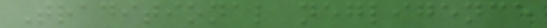Traditional negligence
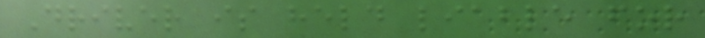Driver is held liable for
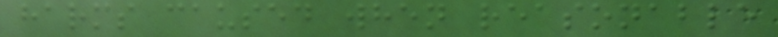harms caused when reasonable
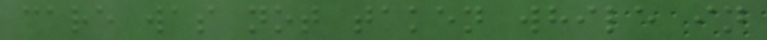care was not taken while in
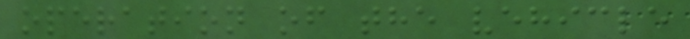operation of the vehicle
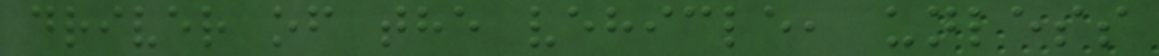driver of the vehicle, unless
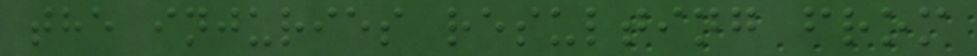the injuries resulting from
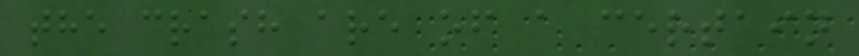the crash are of a certain
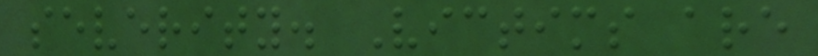severity. Victims are
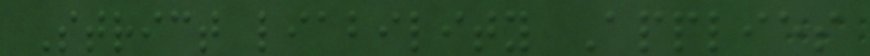Strict liability Applies
